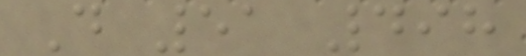D 51 498
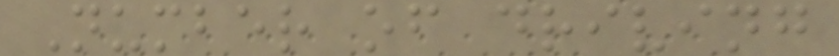Number of driving
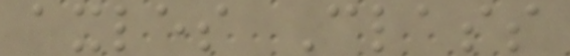axles Class
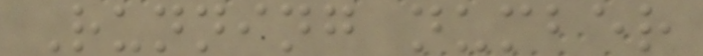Running number
